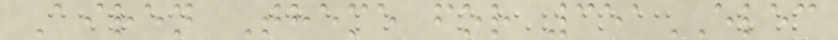Airen Theme for 351ELEC
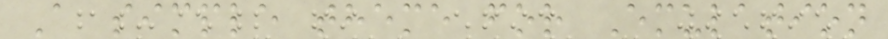A simple theme for Emulation
